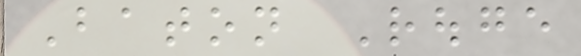Baton Rouge
